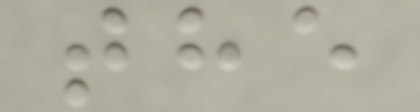the
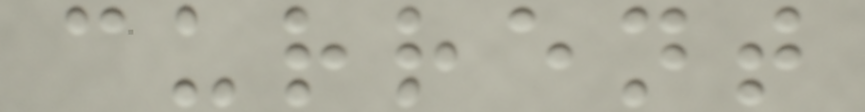current
